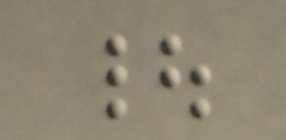|
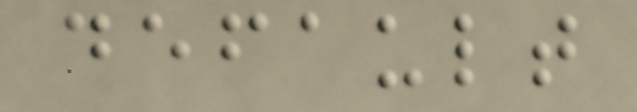default
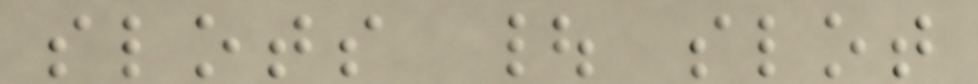slots | slot
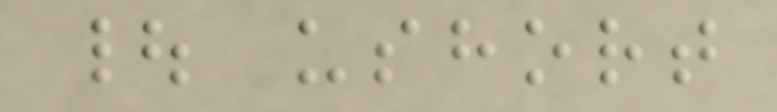| ushort
